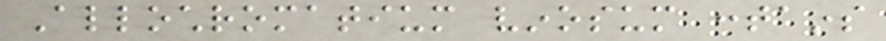Allochromatium vinosum contains
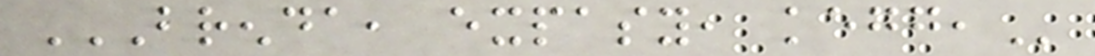BRENDA, EXPASY, KEGG,
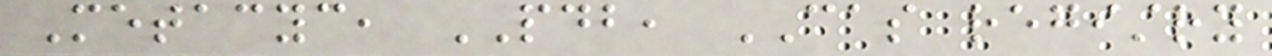Metacyc, PDB, CAS registry
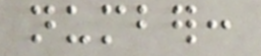number:
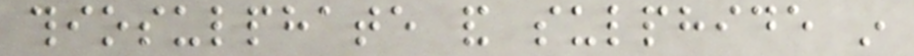thiosulphate and sulphide in
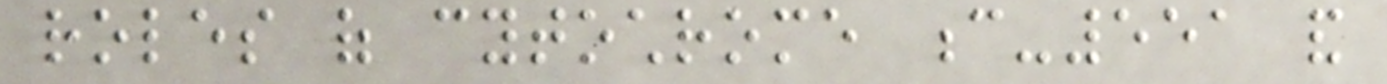roles of cytochrome c-551 and
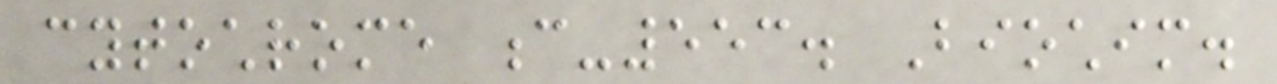cytochrome c-553. Biochim.
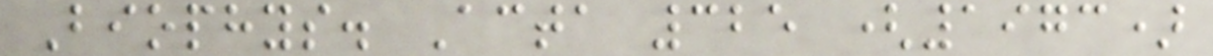Biophys. Acta 325 (1973)
